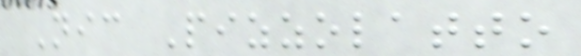Nic Pizzolatto
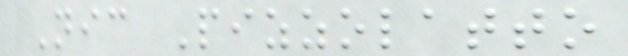Nic Pizzolatto
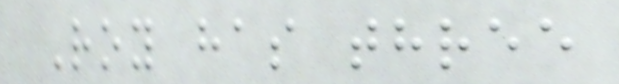Roy has three
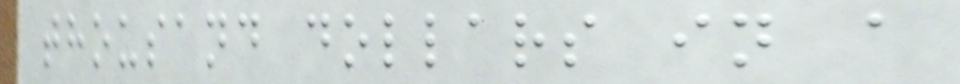thousand dollars in a
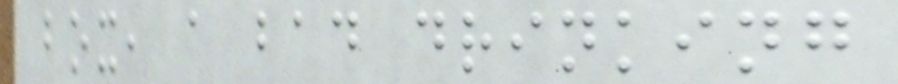box, a bad drinking
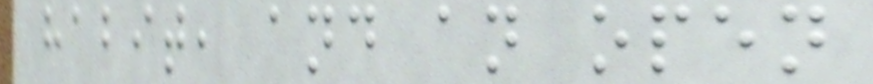habit, and an open
